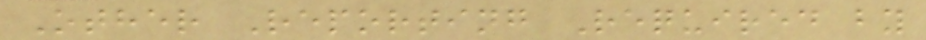Other Reporting Required by
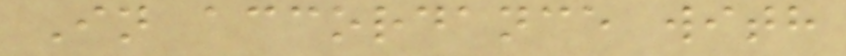In accordance with
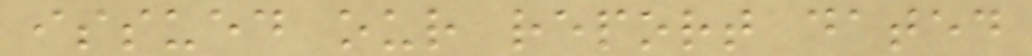issued our report dated
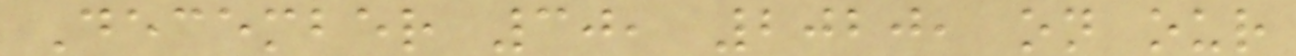December 30, 2020, on our
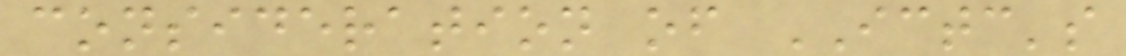consideration of ICTC's
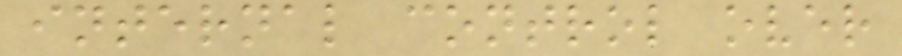internal control over
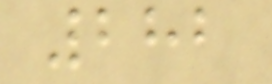282
